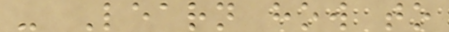- Learn how to
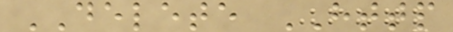DELETE HTTP
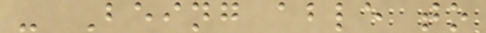- Being able to
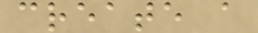create a
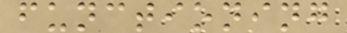functioning
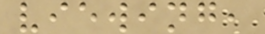viewing,
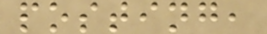posting,
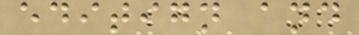editign and
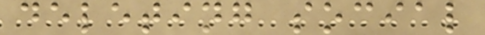deleting social
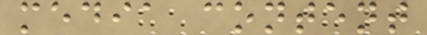media content
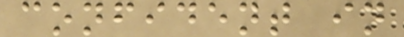confident in
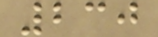230
